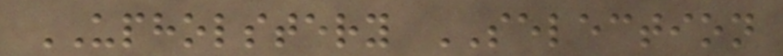UPHOLSTERY SELECTION
